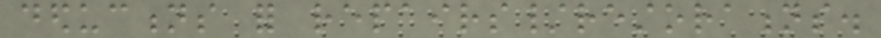deductions for repairs/restorations.
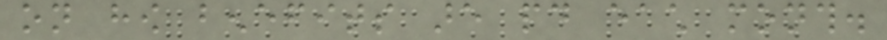on how benefits are paid each month.
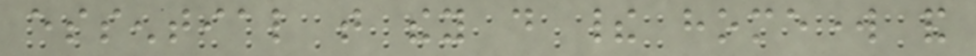essential that they do their homework and
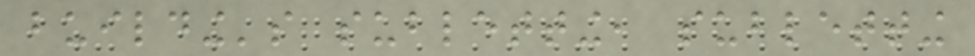building's subletting, subletting
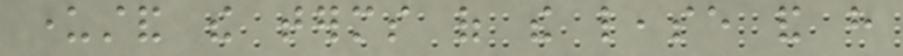understand the terms of the lease and have
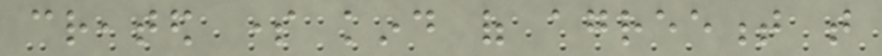created some kind of agreement that
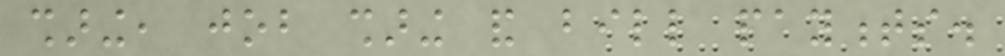sharing, job sharing and bill payments.
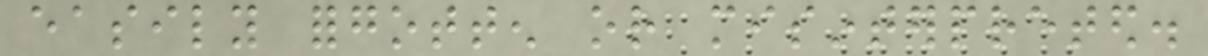easily forgotten or misinterpreted.
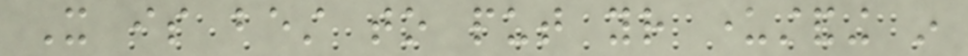It is best to put your understanding in
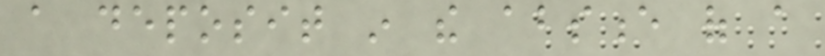a deposit in the absence of a
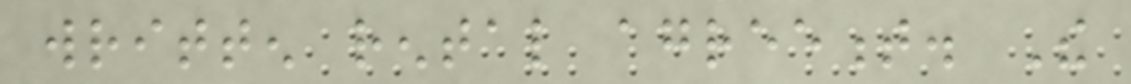written rental agreement. The
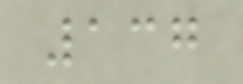137
